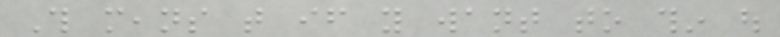This means that if you want to thin out
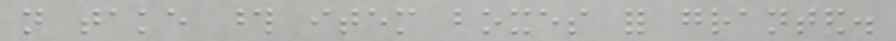not take those item boxes for granted.
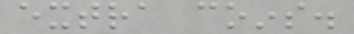extra coins.
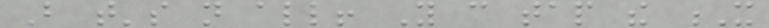But that's not all! You can tap the X
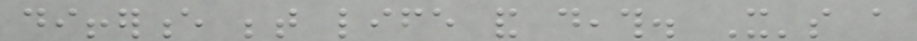difference between life and death. It's a
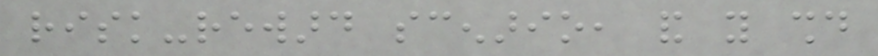risk-reward scenario, and you should
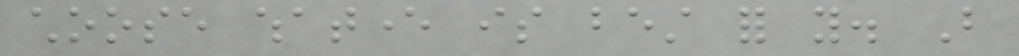choose whatever is best for you. But
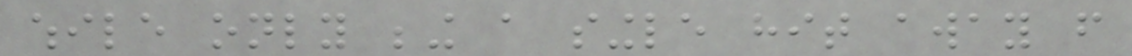while only being a single hit away from
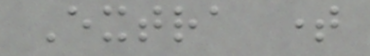Extra time
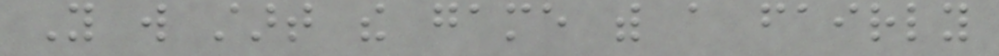You will start the game with a fairly
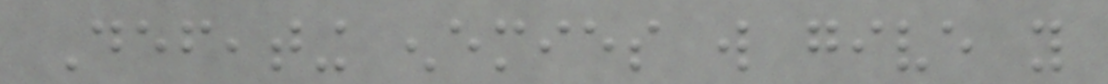Defeating enemies will give you
